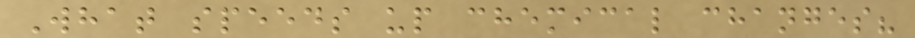What speeds up chemical changes?
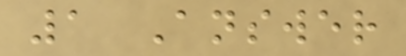1 Answer
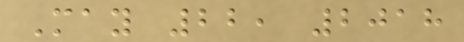May 22, 2018
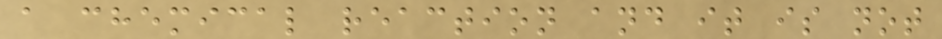a chemical reaction and it is not
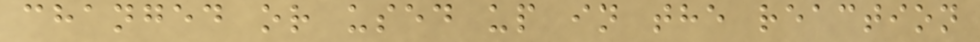changed or used up in the reaction
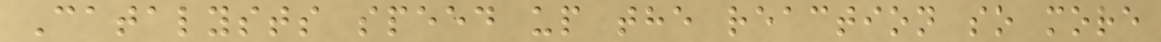Catalysts speed up the reaction so more
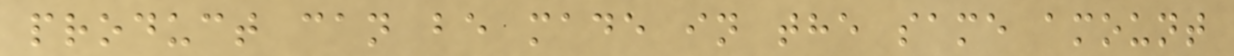product can be made in the same amount
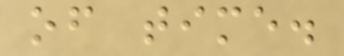of time.
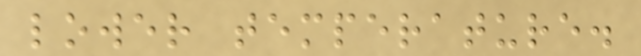lower temperature.
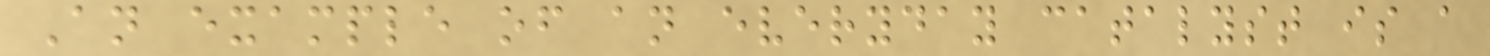An example of an everyday catalyst is a
